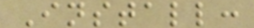Install:
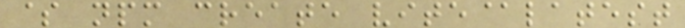$ npm create vite@latest
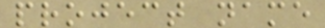project name
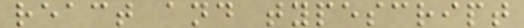react and typescript
